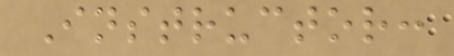Instructor:
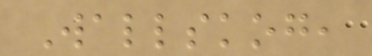Wallskog,
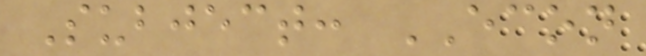Subject: ECON
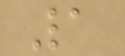1
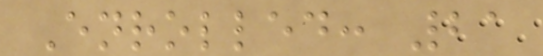Enrolled: 21
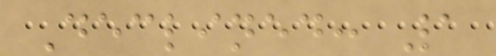Declined: 1
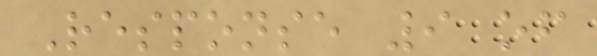Response 9 of
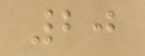20
